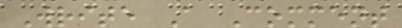Write A Comment
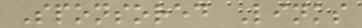Sponsored Links
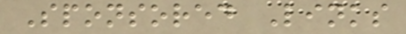Sponsored Links
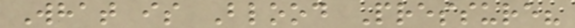What is Blood Pressure?
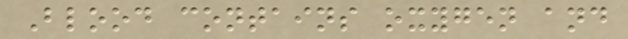Blood contains oxygen and
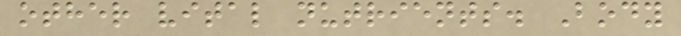other vital nutrients. Body
